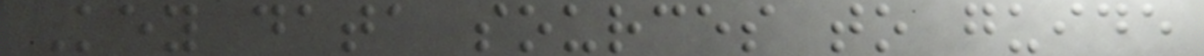Key data sources to guide
